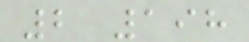2 198
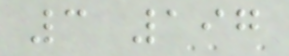3 197
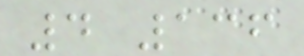4 136
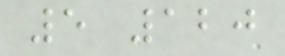5 120
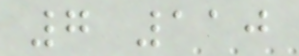7 110
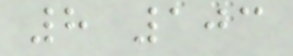8 103
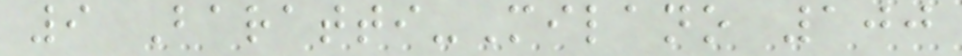9 Baratti-Milano 100
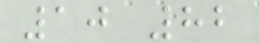10 82
